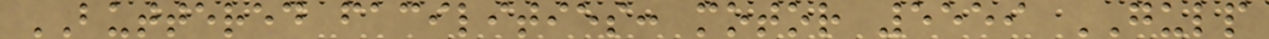BUTTERED facilities: motor 5559 GULP
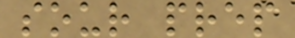sour prep
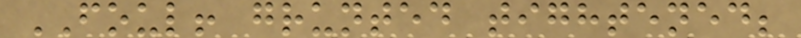FOUL! grunted tightened;
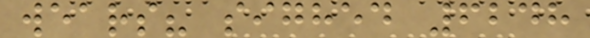wears? sighed 6248
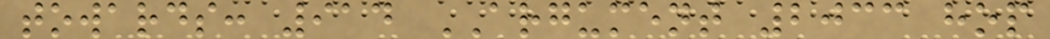towards: 914 ARGUMENT 2033 hop
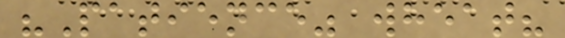"Patience" wheat?
